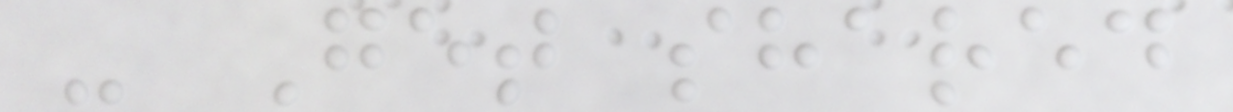- Get shared
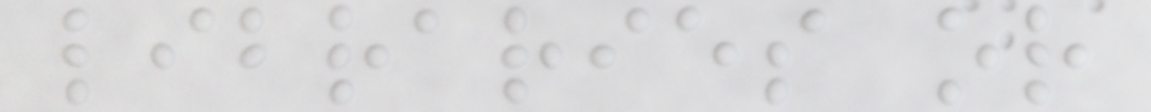libraries or
